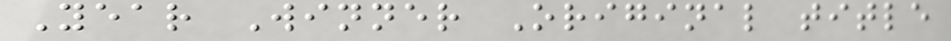Year Winner Original title
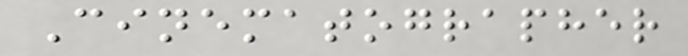Cinematographer
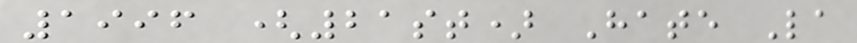1996 (21st) Hate La
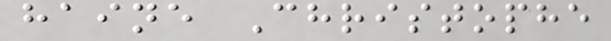haine Christophe
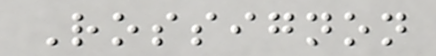Rossignon
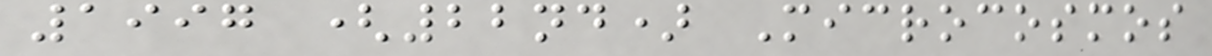1997 (22nd) Microcosmos
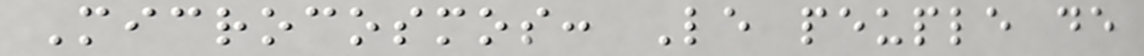Microcosmos: Le peuple de
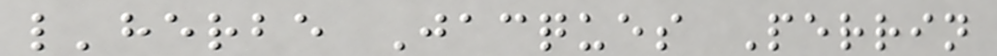l'herbe Jacques Perrin
